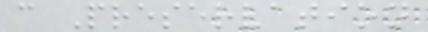c Preservation
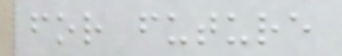for future
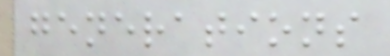generations
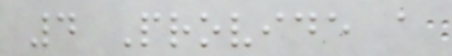4 Provide a
